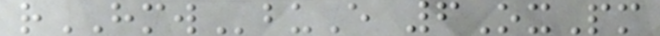rHMWbuE 6OxPm
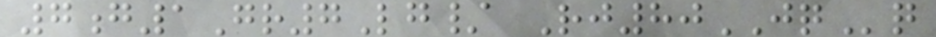7g1Gr7Lg/ Rj80JQq
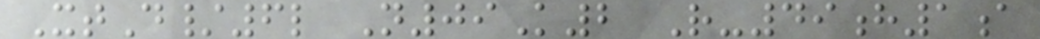XtD/6l N09K2 R-49h1a
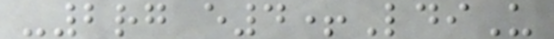-2rg e4+LdiU
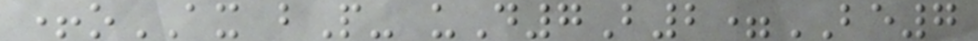+oAX bP- uD7B2=BE7
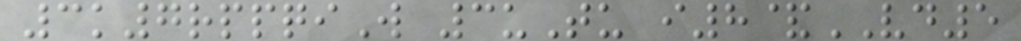3k7rppqiW 3uTu i8&VD5
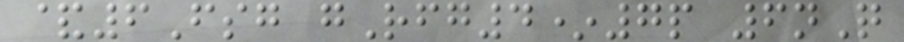&6Fsg gRfg4*7p 6nQ
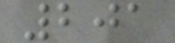201
